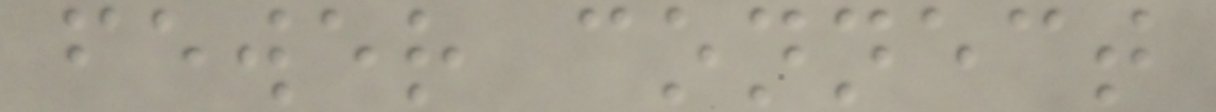fewer connect
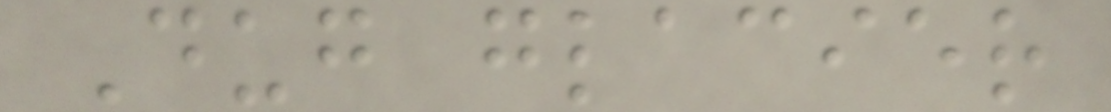Dug glacier
